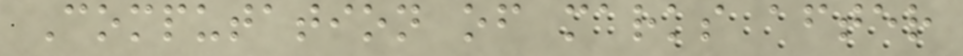Computation of marks after
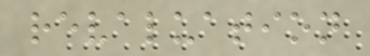revaluation
